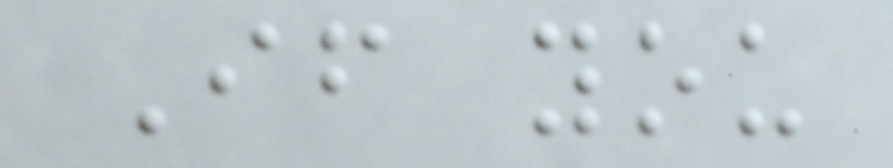If you
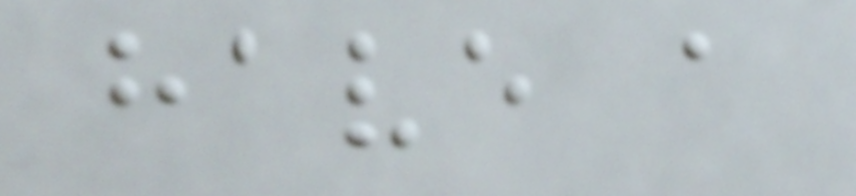have a
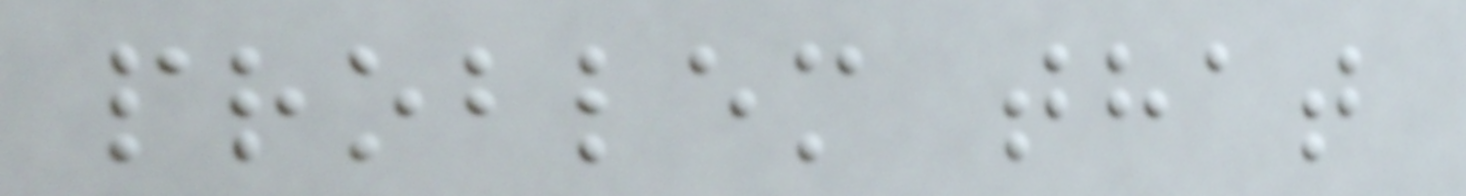problem that
